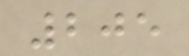205
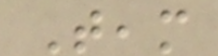Team
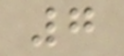7
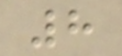8
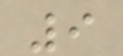9
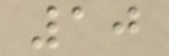10
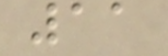11
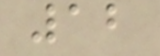12
